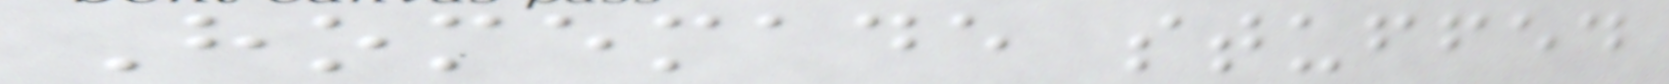Homemade stuffed
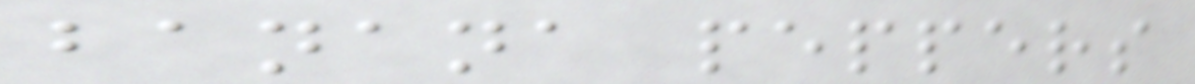banana peppers
